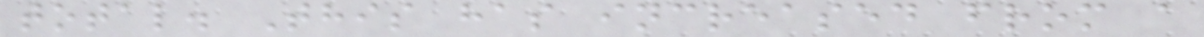total. This has increased from a
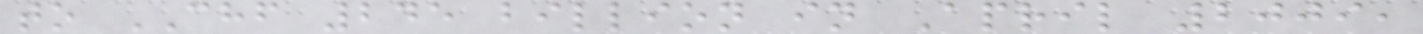to CHF 245 billion in April 2009,
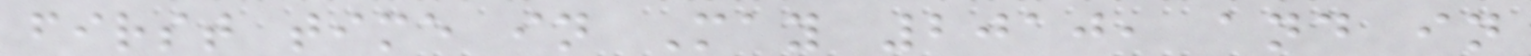first time in May 2010, and in
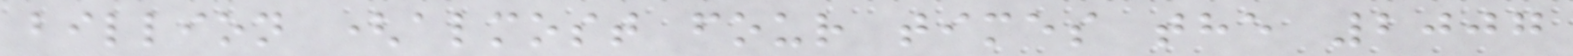billion (almost four times the 2007
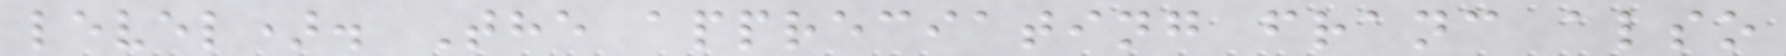level). The appreciating franc also
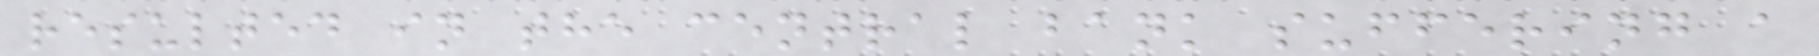resulted in the central bank suffering a
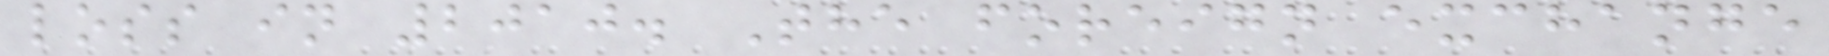loss in 2010. The foreign exchange
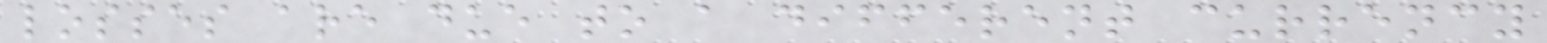losses are due to a different currency
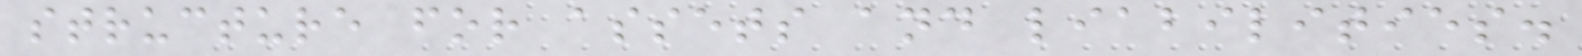structure for assets and liabilities.
